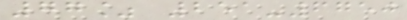77% 251-6750
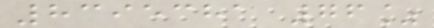8395381 76%
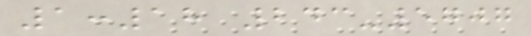1:18 243-5707
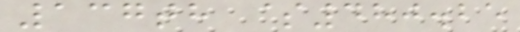137th $480.25
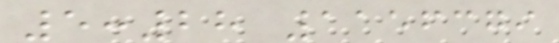5:28 1156379
